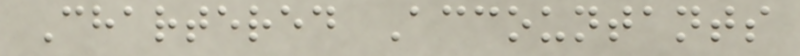Chartered Accountants
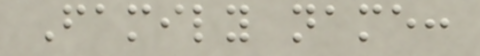Family name:
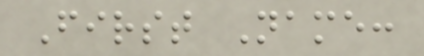First Name:
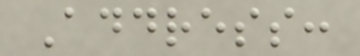Address:
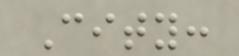City:
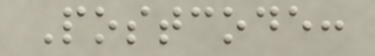Postcode:
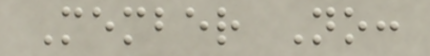Member No:
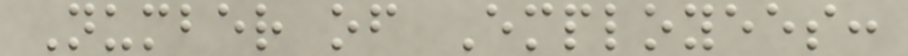Number of Employees:
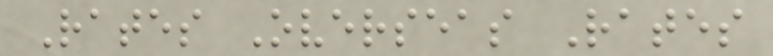Rates Overseas Rates
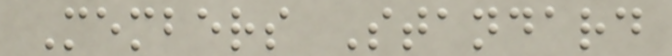Members Standard
